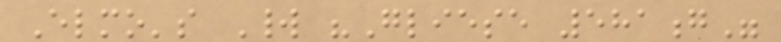Elmo's World "Gliese 581g"
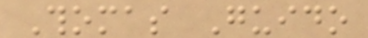Thomas Guido
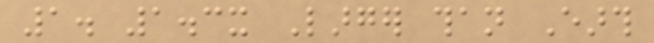1. 1.3x Larger than Earth
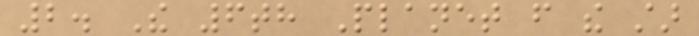2. The 6th Planet from the star
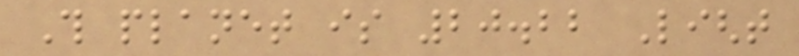This planet is 20.22 Light
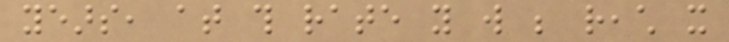years, at this rate you will be reach it
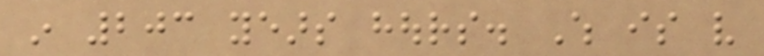in 203 years hours. Which is very
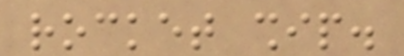rocket ship.
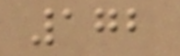172
